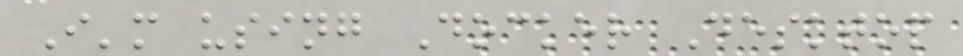I'm using Docker Desktop
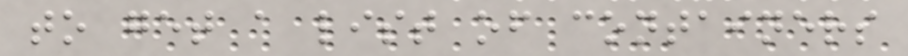to get a list of containers
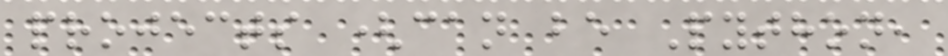projects (can be Python,
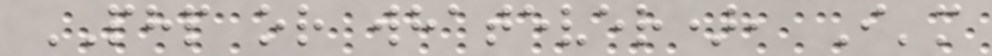PHP or whatever), I'm
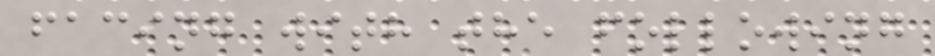facing with the following
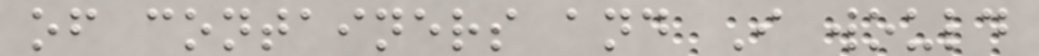of containers and I would
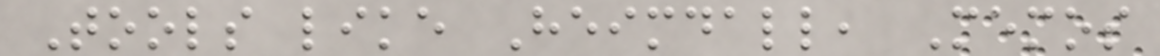Tools like Heimdall, Memos
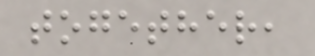together,
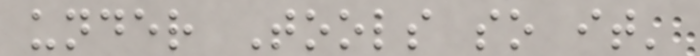under Tools so it'
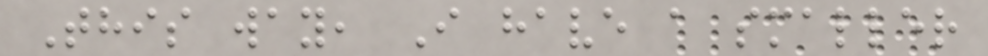This way, I have a smaller
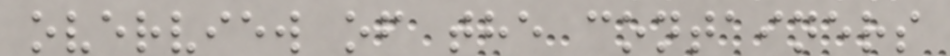overview of the containers
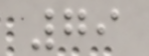79
